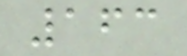163
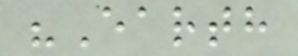"Earth
